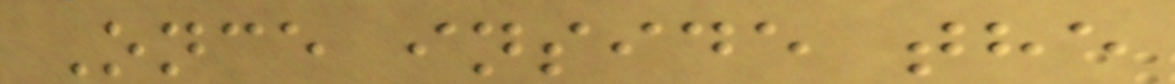Once inside the
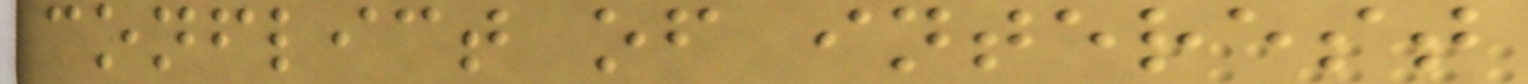conflict of interest
